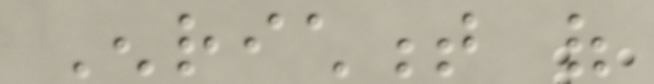Enrichment of
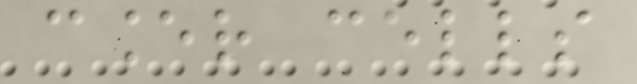cancer cells
